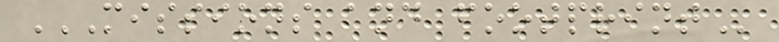MISSIONS AND FOOTPRINT
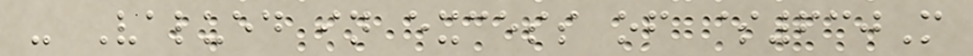- Valued in excess of $630M
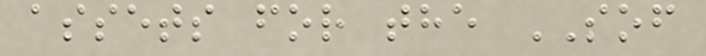assets for the SOF
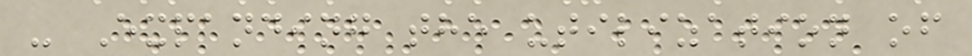- Expanding the utilization of
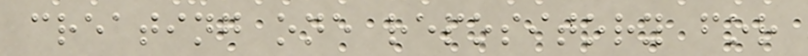creating one repository for
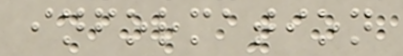information
